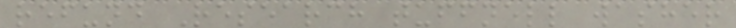refund Research tuffnell washer
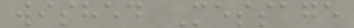wished Message
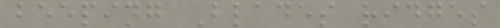beeping Blades ridges
